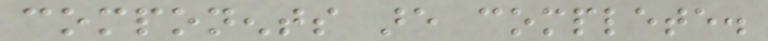components are complete.
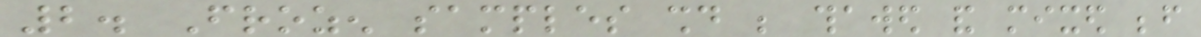2. Frozen samples should be thawed and mixed before
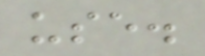use.
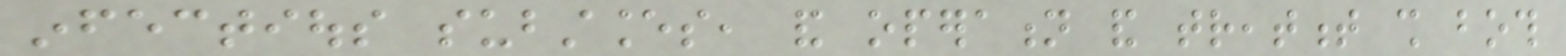infectious substances, and operation and treatment shall both
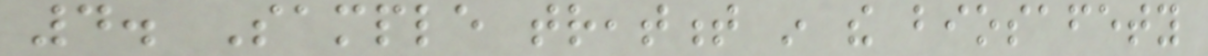4. Sample treatment in the biosafety
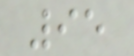95
